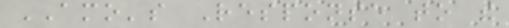AMO's Response to the
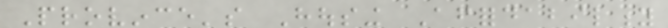Province's Housing Affordability
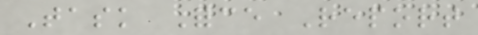Task Force Report
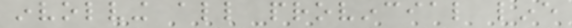involving all provincial line
